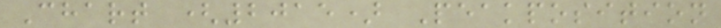Chart (2015) Peakposition
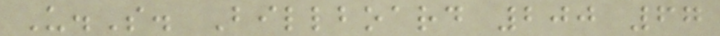U.S. Billboard 200 67
